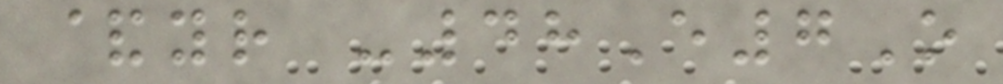&yr -48E7O
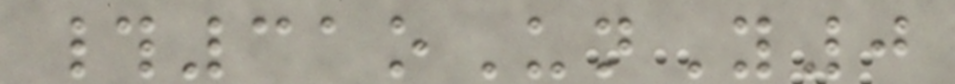#31oUnY0
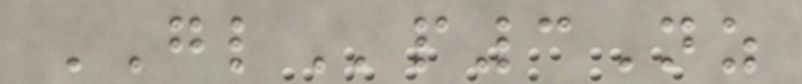GLp3Nz
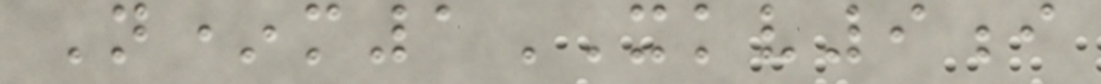N*m1XKV9i
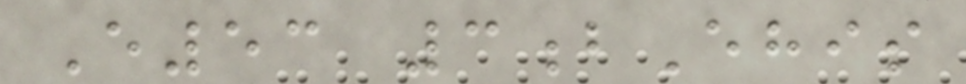E53 3bEhis
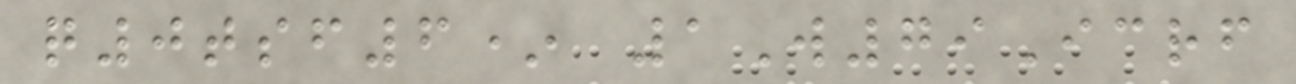q0tsf6* 1W79Icrf
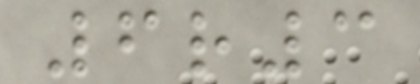6r3
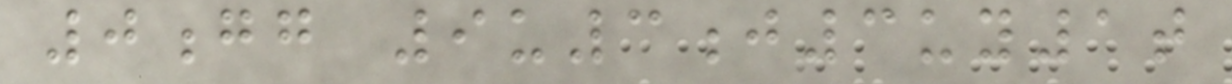0gg 9u3j3uy1t
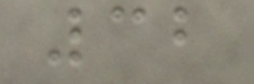32
